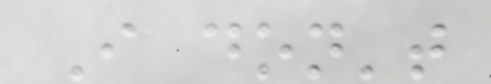I don't
